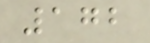172
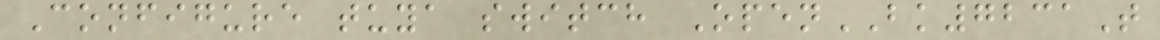Configure tuya switch OpenBK7231T
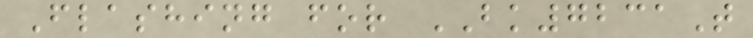Flashing for BK7231T
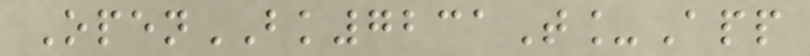OpenBK7231T_App
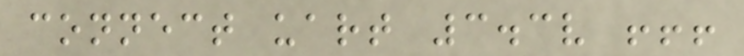connect uart 3.3v !!!
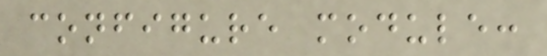configure module:
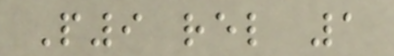P9 rel 1
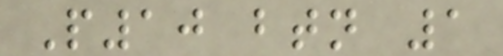P10 btn 1
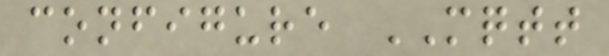configure MQTT
